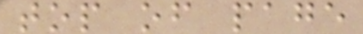top of page
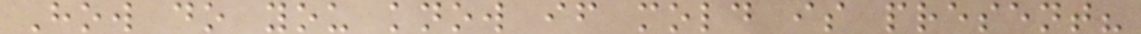How do you know if mold is present?
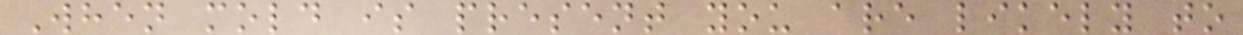When mold is present you are likely to
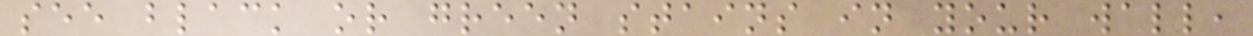see black or green stains in your wall,
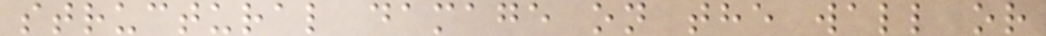structural damage on the wall or
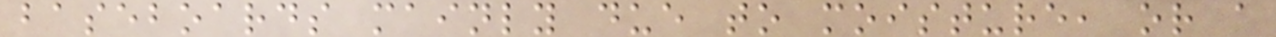baseboards mainly due to moisture, or a
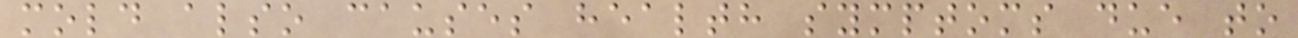mold also causes health symptoms due to
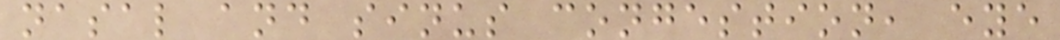nasal and sinus congestion, eye
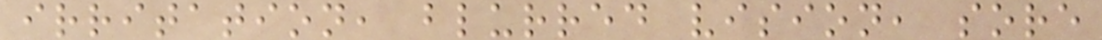irritation, blurred vision, sore
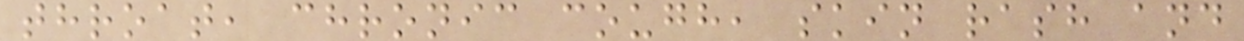throat, chronic cough, skin rash and
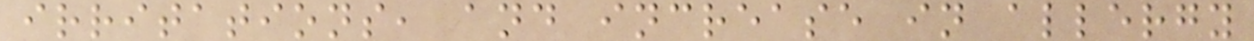irritations, and increase in allergy
